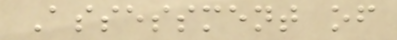Assessment of
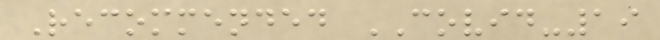Recommended COVID-19
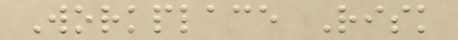Workplace Risk
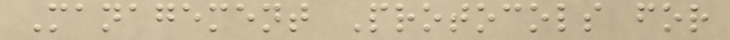Management Protocols for
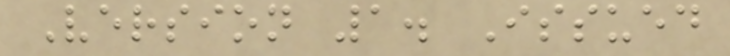Version 1. Issued
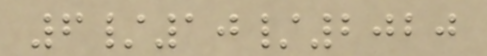6/10/2020
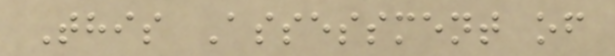This Assessment of
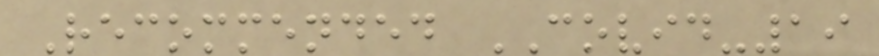Recommended COVID-19
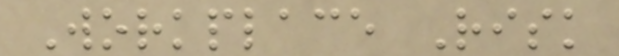Workplace Risk
